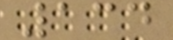134
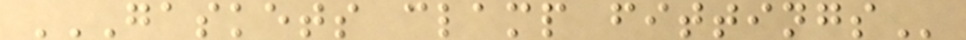GASKETS CLAMP FITTINGS
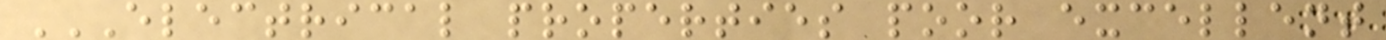ELECTRICAL PROPERTIES POOR EXCELLENT
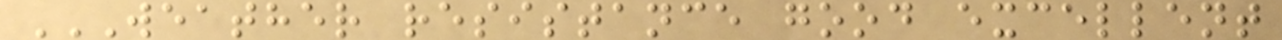WEATHER RESISTANCE GOOD EXCELLENT
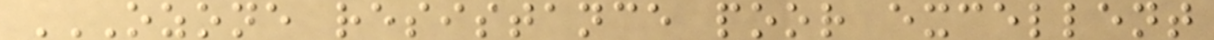OZONE RESISTANCE POOR EXCELLENT
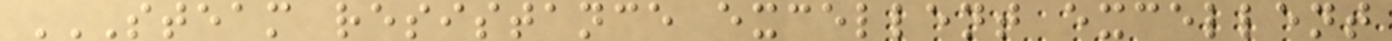STEAM RESISTANCE EXCELLENT EXCELLENT
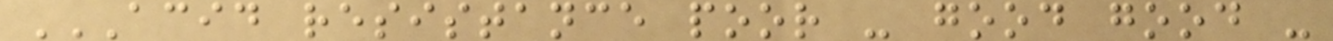ACID RESISTANCE POOR - GOOD GOOD -
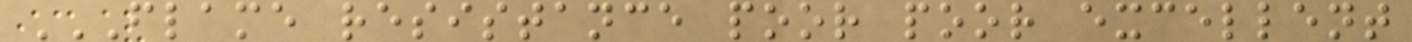FLAME RESISTANCE POOR POOR EXCELLENT
